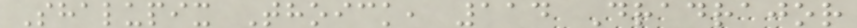Shalupix Thoick, 114 Dradrajor
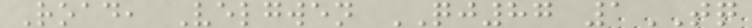Road, Velgwen QJ87 1TQ
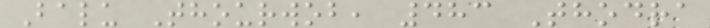Balu Thourwob, 483 Thodra
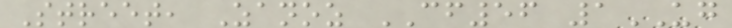Street, Zanoz CF56 1UG
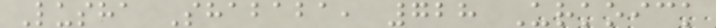Lusha Shababa, 728 Urkoick
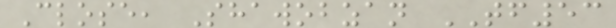Close, Shawobzan TF53
